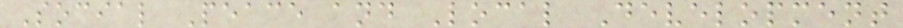Social Peace and Local Development
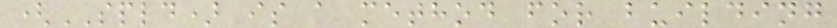(SPLD) is a method for building
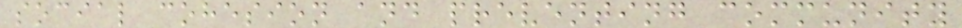social cohesion and preventing community
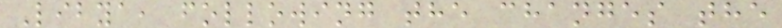Libya, following the changes the
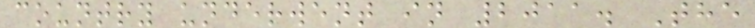country underwent in 2011. The
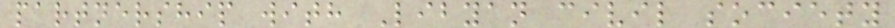partnership with Libyan civil society
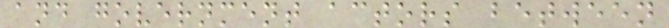and government actors between
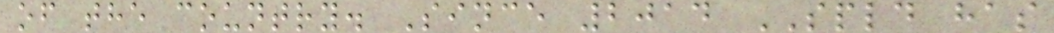of the country. Since 2014 SPLD has
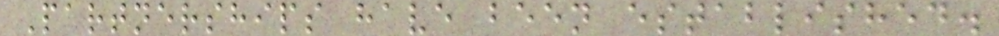Partnerships have been established.
